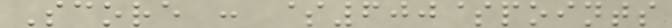Score : $600$points
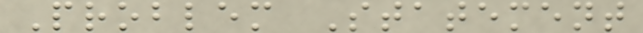Problem Statement
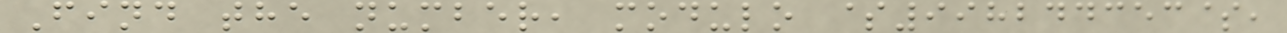Find the number, modulo $998244353$,
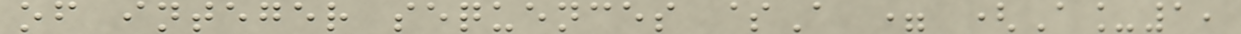of integer sequences $A = (A_1,
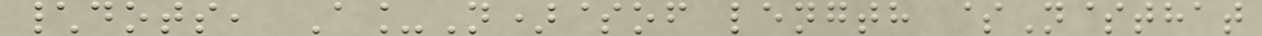\dots, A_N)$of length $N$that
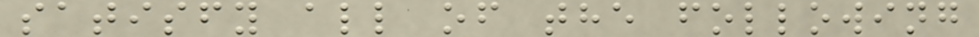satisfy all of the following
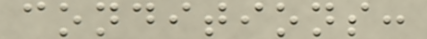conditions:
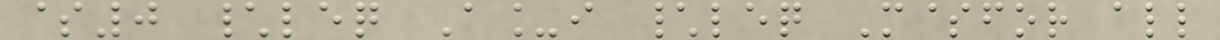$0 \leq A_i \leq M$for all
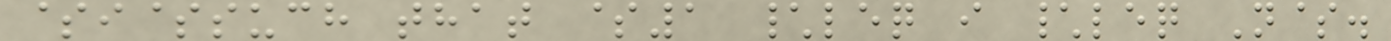$i$such that $1 \leq i \leq N$.
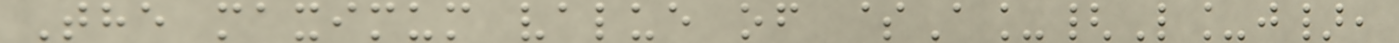The maximum value of $A_{L_j},
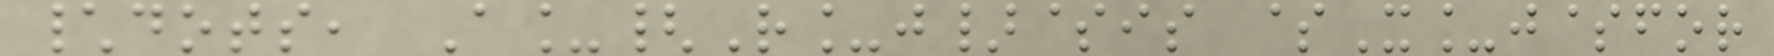\dots, A_{R_j}$is $X_j$for
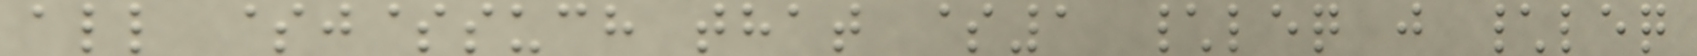all $j$such that $1 \leq j \leq
